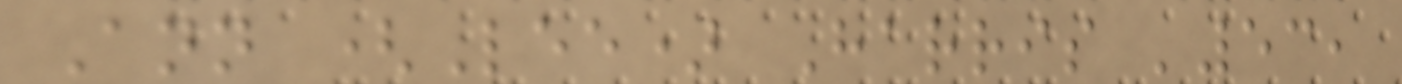Ann (Lee) Harris '53,
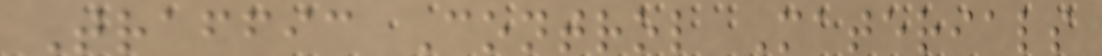Traffic Control Materials
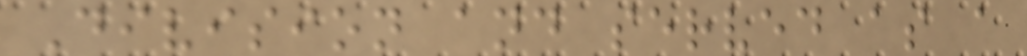Division and served as a
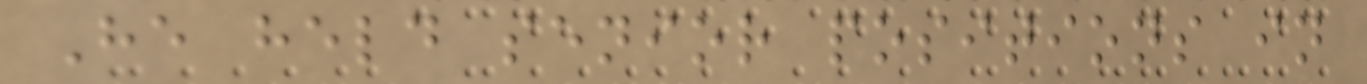He held senior positions in
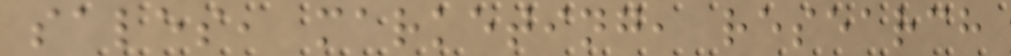sales, marketing, research
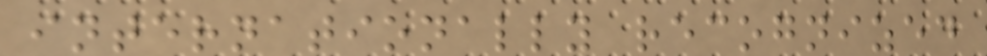internationally recognized
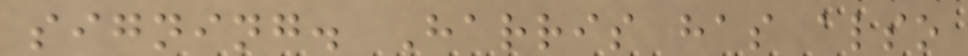signing. Harris has also
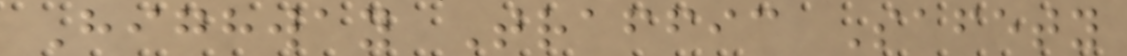Highway Traffic Safety
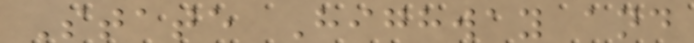State Highway and
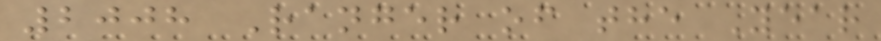2008 Ranger of the Year
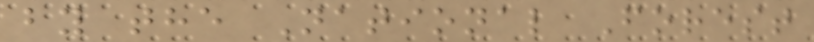by the National Forest
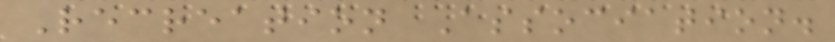Recreation Association.
